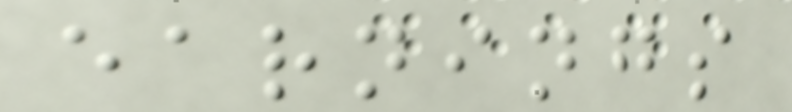earnings
